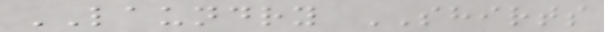LAUNDRY SHIRTS
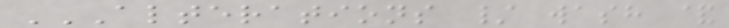ALTERATIONS / WASH &
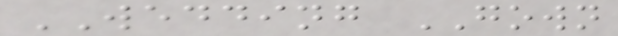WEDDING GOWN
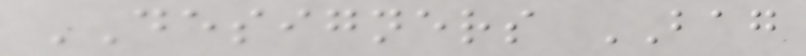DESIGNERS BAG
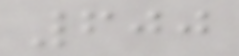600
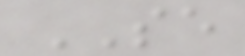SE
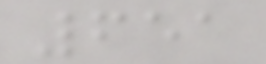651
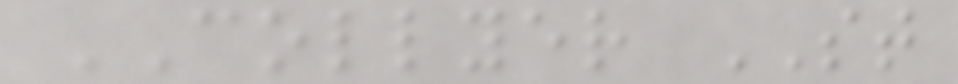COLLYER ST
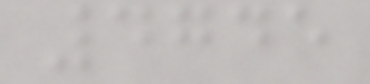4745
